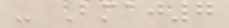- Bmaj7
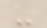-
